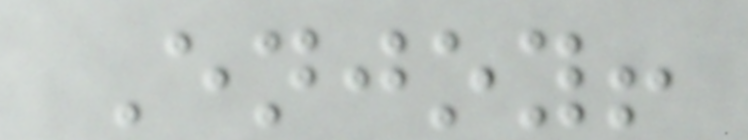Enjoy!
